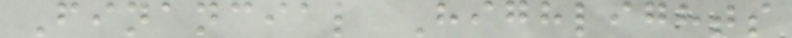Financial Highlights
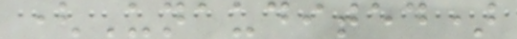(Unaudited)
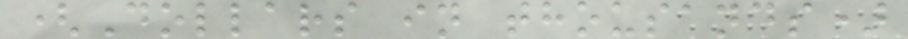(Dollars in thousands)
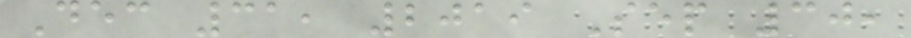Dec 31, 2019 Sep 30,
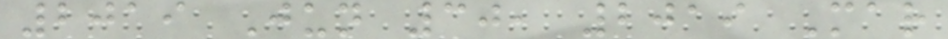2019 Jun 30, 2019 Mar
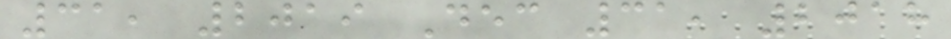31, 2019 Dec 31, 2018
